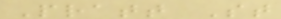Pratt St
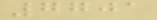7701
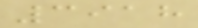3918
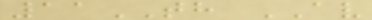11TH AV
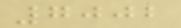7002
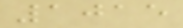1015
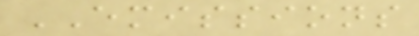EMISSIONS
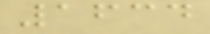1634
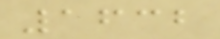1632
